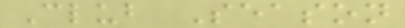Club Season
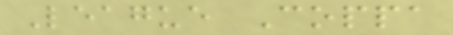League Coppa
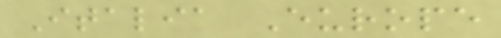Italia Europe
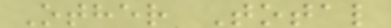Other Total
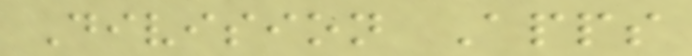Division Apps
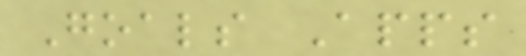Goals Apps
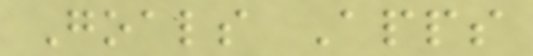Goals Apps
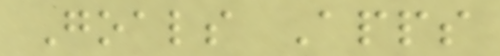Goals Apps
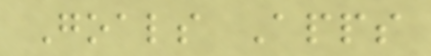Goals Apps
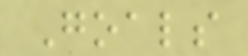Goals
